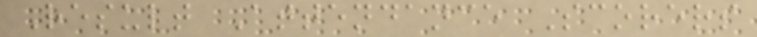Result Attendance Scorers
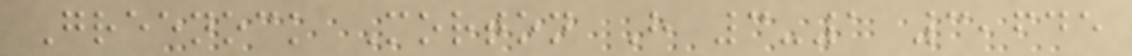Greenock Morton H 3-1 3,645
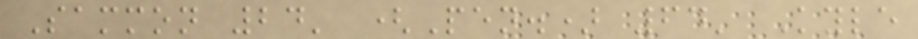Sammon 24' (Pen.) 64' Kyle
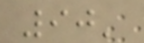90'
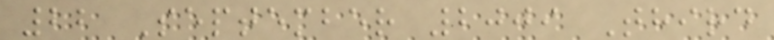22 September 2009 Third
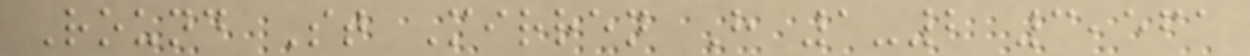Round St Mirren H 1-2 3,561
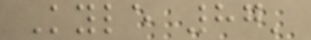Kyle 87'
